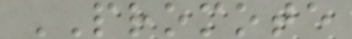PROMOTE
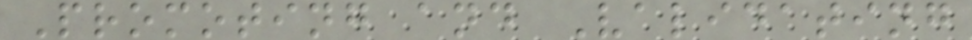Promoting and Validating
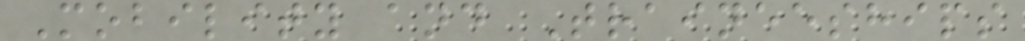Mobility and Traineeships
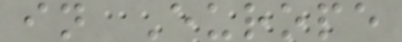in Europe
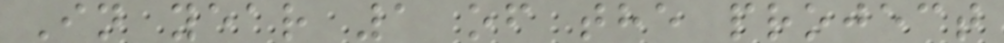In year 1 of the project
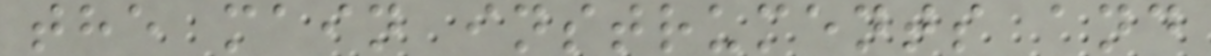the main instruments and
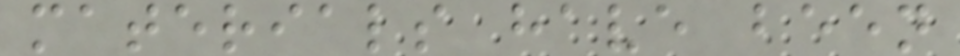materials have been
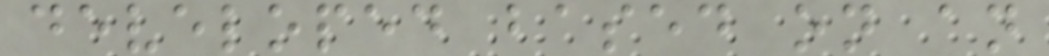developed based on an
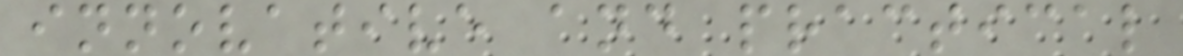innovative and practical
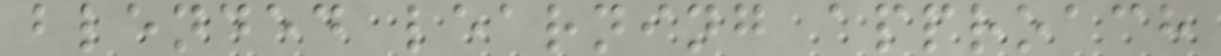blended learning approach
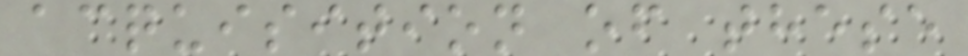acquisition of these
